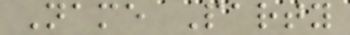Name Party
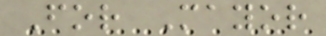For Mayor
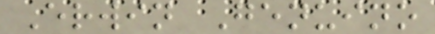Erwin Genuino
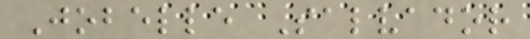Jobelle Salvador
